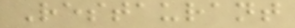Restaurant
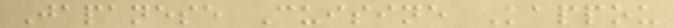Japanese Cuisine Kappou
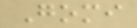Gomi
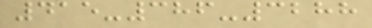415-386-3288
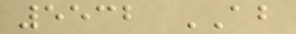5532 AB
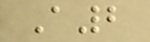A2
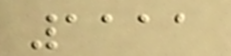1111
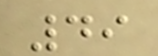49
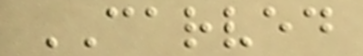CARVED
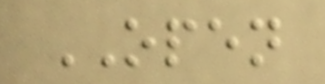OPEN
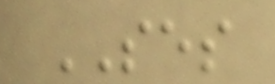SES
